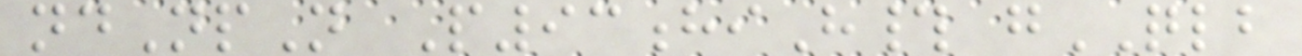ndNpN P93hiH# gQLB
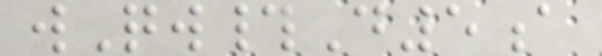wQw#D5a
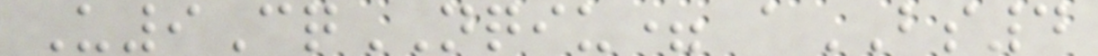U9CqNQIU= aBS4
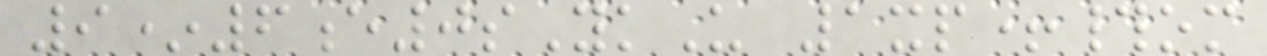9*6e0sYkU 1xp+#om
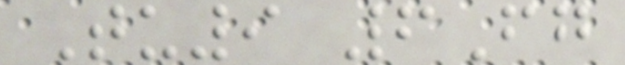Tu9 6Fg
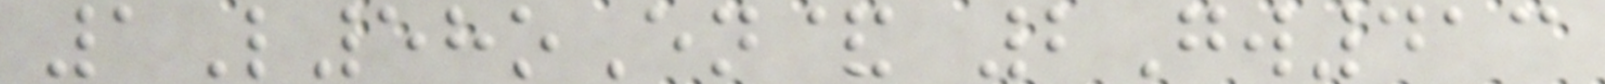1L58oEn& 2Gw413
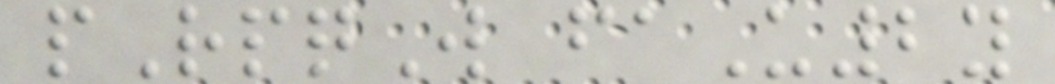pRpqW faU2y
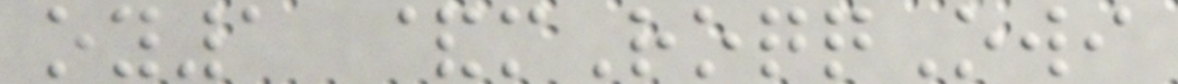oy1 &mRoqqOwi
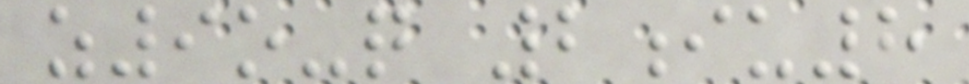z9o-q 2iu8
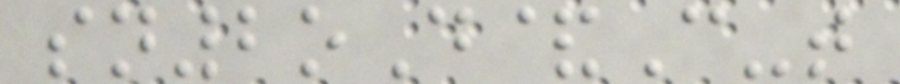sn2oD&C-t
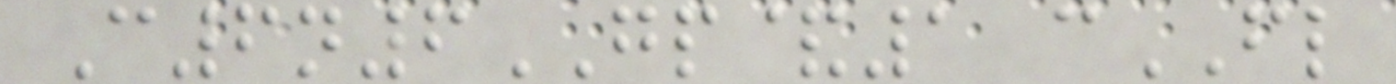C6n6GP&1 cFL
